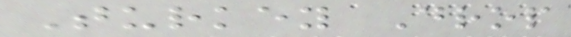Turkey Drop
